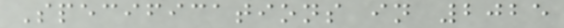Specifications in 2025
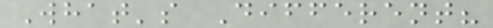What's Different?
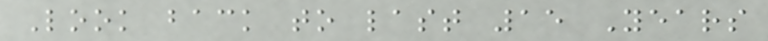Look back to last 15 Years
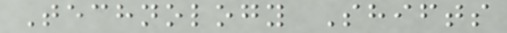Technology Shifts
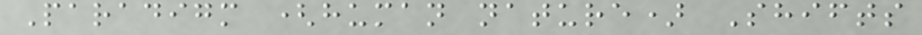Paradigm (human nature) Shifts
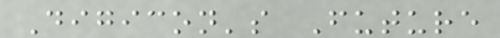Digicon's Future
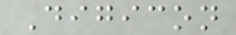Digicon
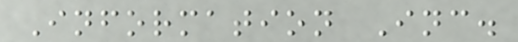Information Inc.
